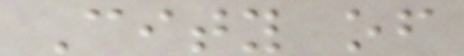City of
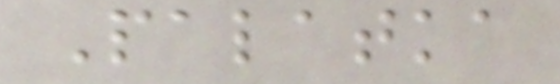Palatka
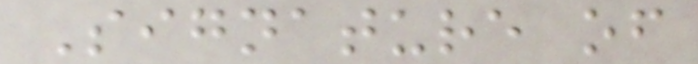Signature of
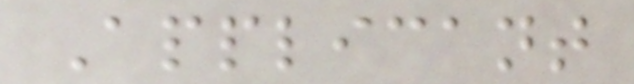Applicant
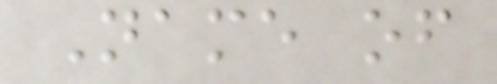Name of
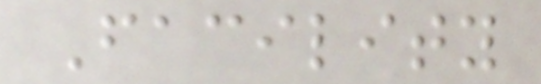Facility
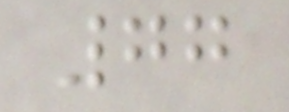77
